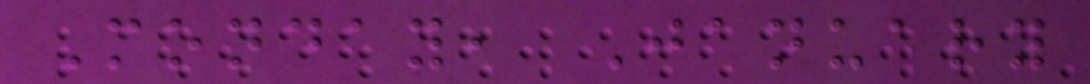Monday, January
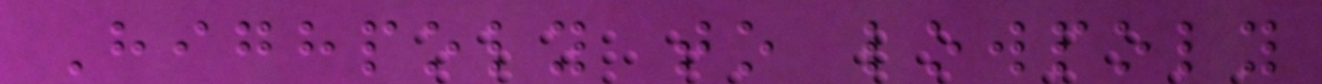Highpoly to lowpoly
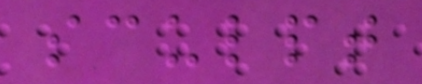sculpt
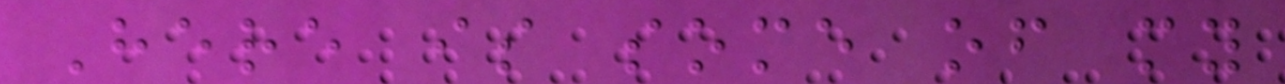Here is some of my
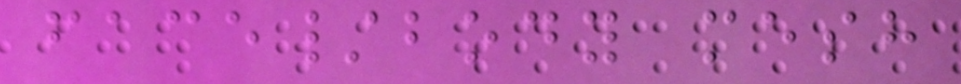face/body mesh
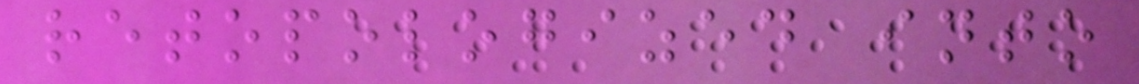retopologized into
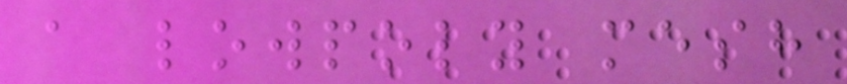a lowpoly mesh
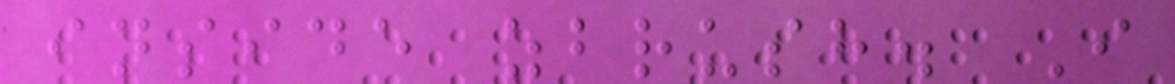inside zbrush. I
